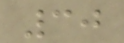30
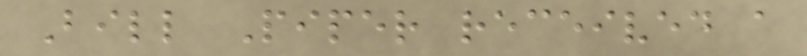Bill Piper received a
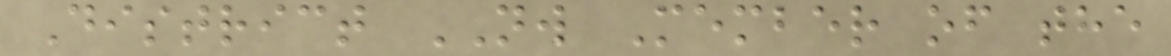District NW Member of the
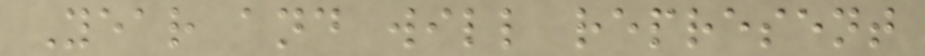Year and will represent
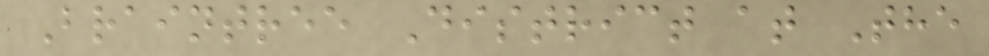Braintree District at The
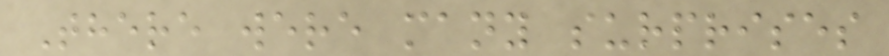There were many surprises
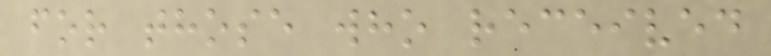for those who received
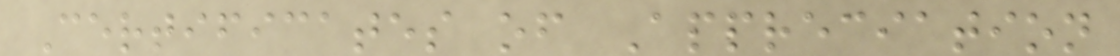Certificates of Appreciation
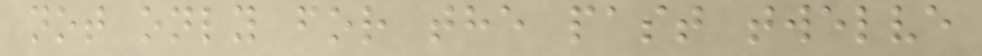not only for the past twelve
